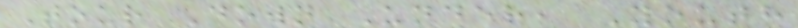Tour Down Under, Youth
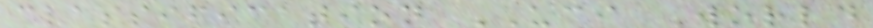classification UCI World
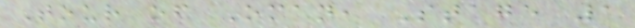Tour of Oman, Stage 1
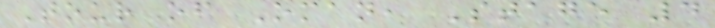Tour of Oman, Stage 4
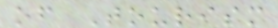of Tourism
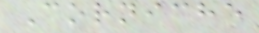Corniche
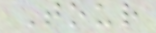Tour
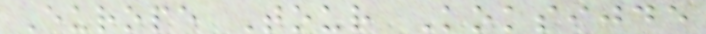Europe Tour Koksijde
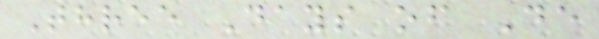Three Days of De
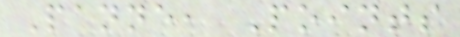Panne, Points
